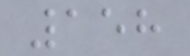158
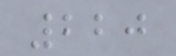220
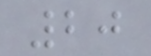20
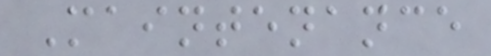Maintenance
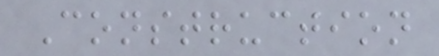Construction
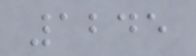1245
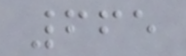665
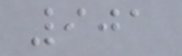901
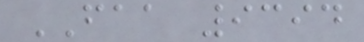FAA 9394
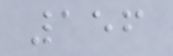156
